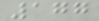177
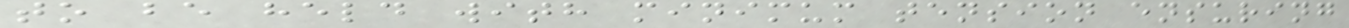to be held with minimum tension ensuring
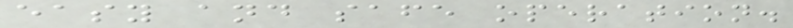easy and safe operation.
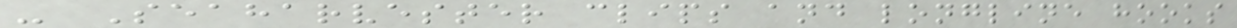- Seaharvester clips and longline hooks
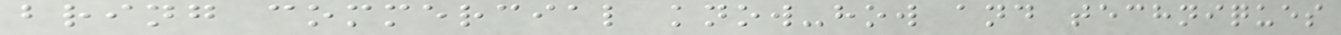bring commercial know-how and techniques
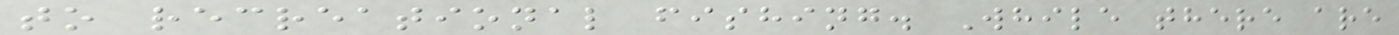to recreational fishing. While there are
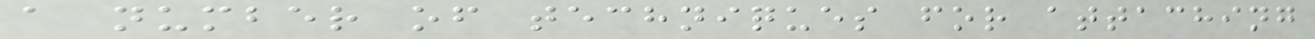a number of techniques for attaching
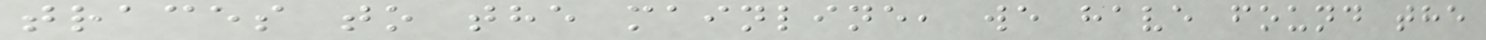traces to the mainline, we have found the
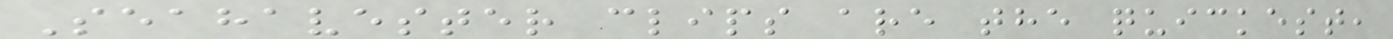Seahavester clips are the quickest,
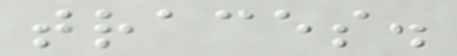traces.
